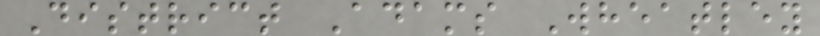District Adams Wheatley
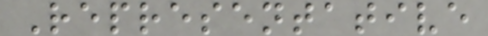Representative
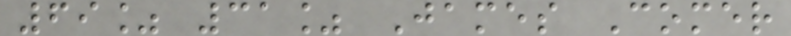69% 31% James Comer
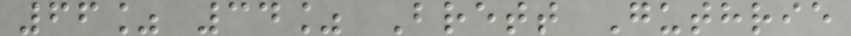66% 34% Brett Guthrie
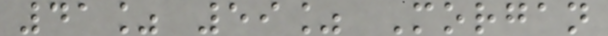41% 59% Morgan
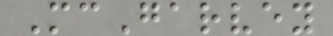McGarvey
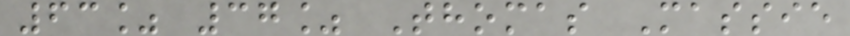63% 37% Thomas Massie
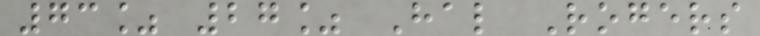73% 27% Hal Rogers
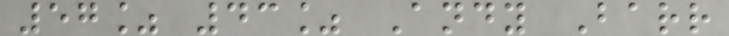57% 43% Andy Barr
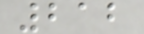212
